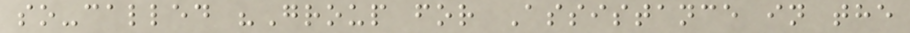so-called "Group for Assistance in the
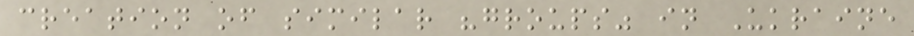creation of similar "groups" in Ukraine
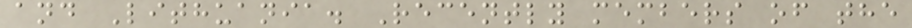and Lithuania. Recently members of the
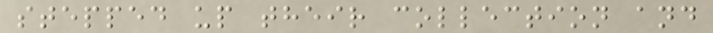stepped up their collection and
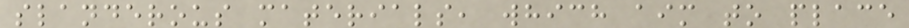slanderous materials, which aim to place
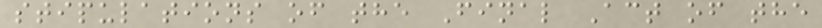stipulations of the Final Act of the
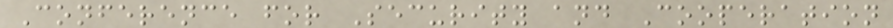Conference for Security and Cooperation
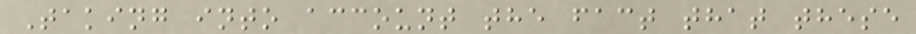Taking into account the fact that these
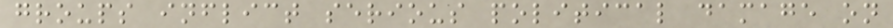groups inflict serious political damage on
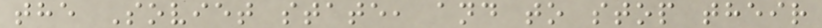the Soviet state, and to stop their
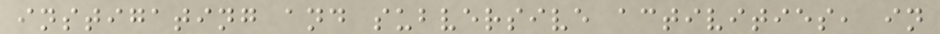instigating and subversive activities, in
